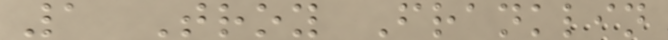1 Troy Franklin
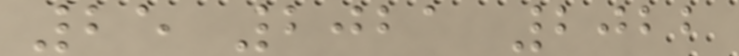25 2021 2022
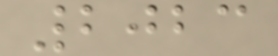2023
